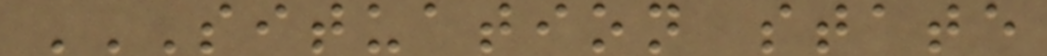SITUATION STATE
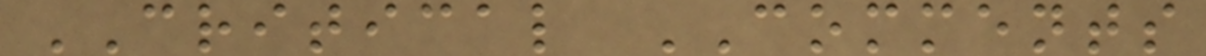CRITICAL COMMENTS
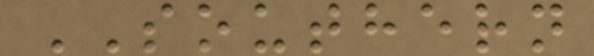SOUTHERN
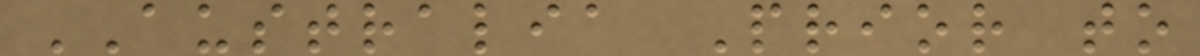AUSTRALIA Prior to
